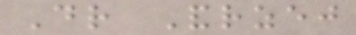Dr Andrzej
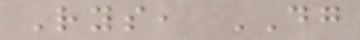Rys, DG
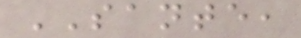SANTE,
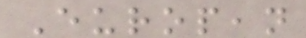European
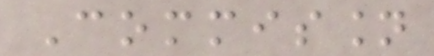Commission
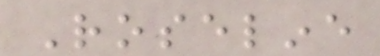Roseline
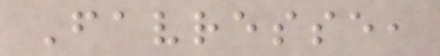Favresse,
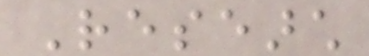Research
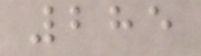285
